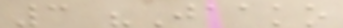3 "Jaako
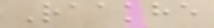Raakhe
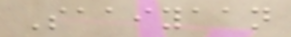Saaiyaan
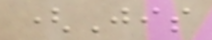(Jis
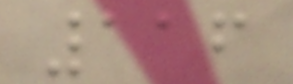116
